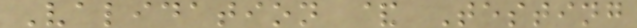Validation & Testing
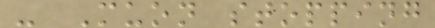- Muon stopping
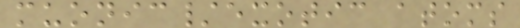muonic/exotic atoms
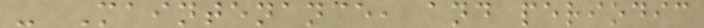- Maintenance, and periodic
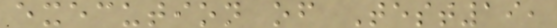execution of Test19,
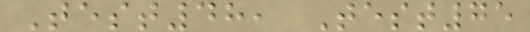Test48, Test75
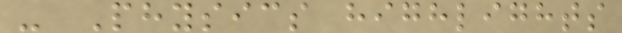- Physics highlights
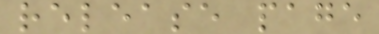release page
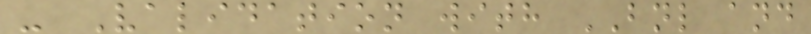- Validation with BNL and
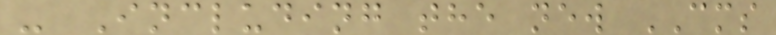- Including the new CMS
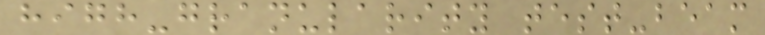high-granularity test-beam
